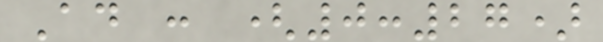Ad : (0:27)
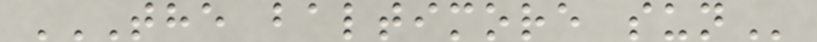THE BALTIMORE SUN
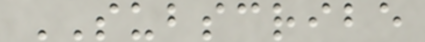SUBSCRIBE
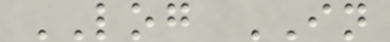LOG IN
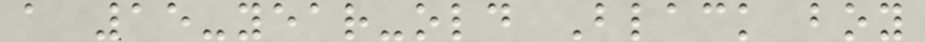a 15-year-old Black boy
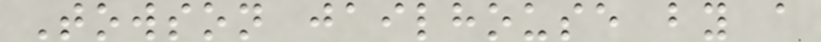Towson jailhouse by a
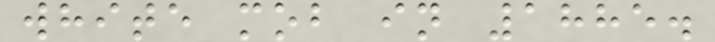white mob in 1885.
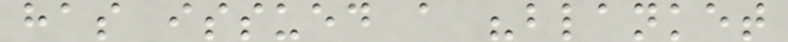has issued a "blanket
